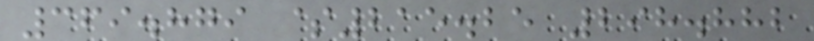369.879 $215.25 298.882
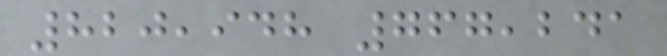820,948 767,241
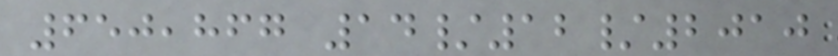650,867 14/12/2010
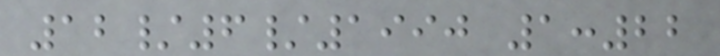12/6/1990 1:22
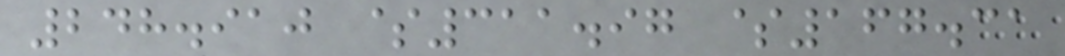248.910 $311.97 $167.31
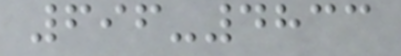696-4833
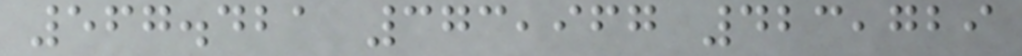567.421 373,967 423,729
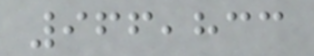966,833
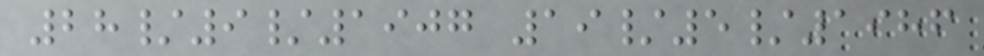28/9/1907 19/5/1986
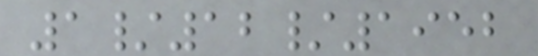1/12/1952
